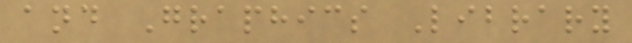and Graphics Library
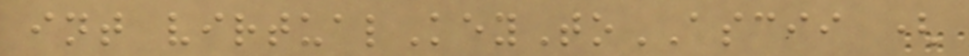int virtualKeyToASCII (
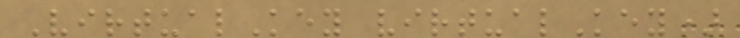VirtualKey virtualKey)
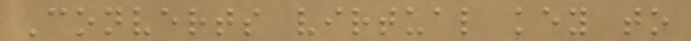Converts virtual key to
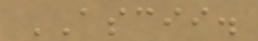ASCII.
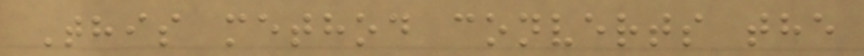This method converts the
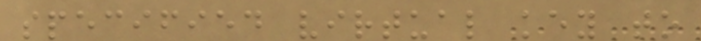specified virtual key to
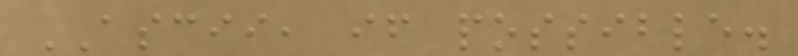ASCII, if possible.
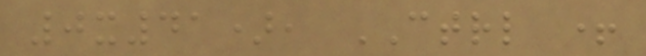0x41), CTRL +
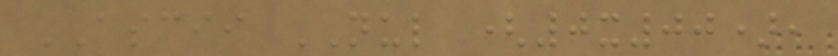ASCII NUL (0x00),
